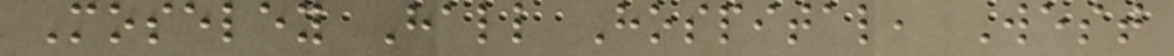Moseley Hall Hospital, West
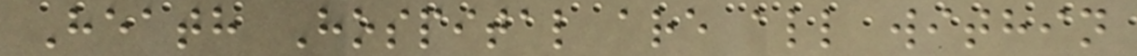Heath Hospital are all within
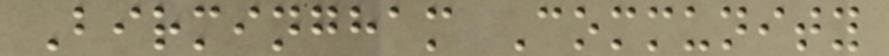Birmingham Community
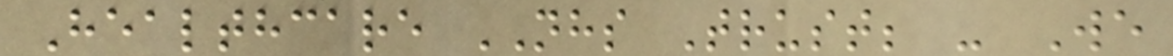Healthcare NHS Trust; - We
